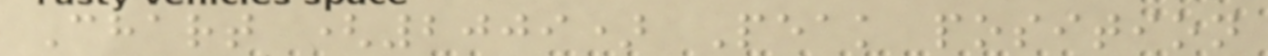Chart (2009) Peak position
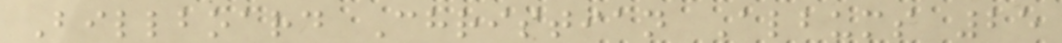Billboard Christian Albums 25
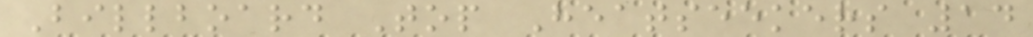Billboard Top Heatseekers 14
